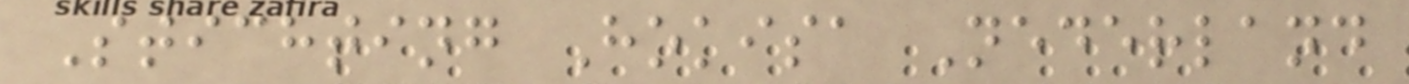Stichting Hokisa Nederland
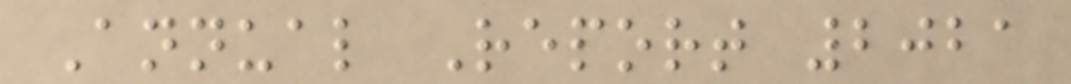Annual Report 2021
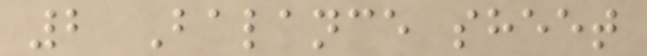2 Balance sheet
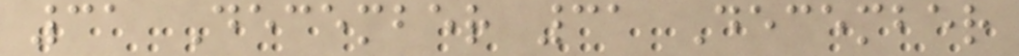31 December 31 December
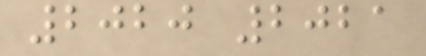2020 2021
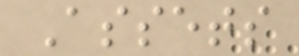Assets
